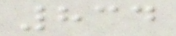834
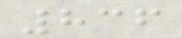836
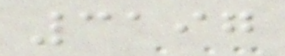3197
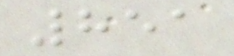851
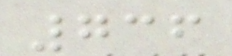736
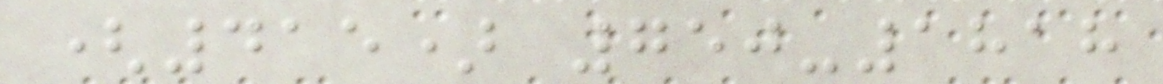(415) 750-1818
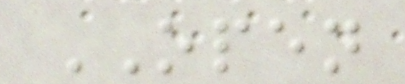OPEN
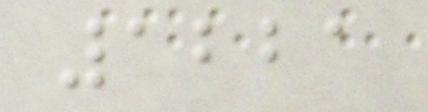1221
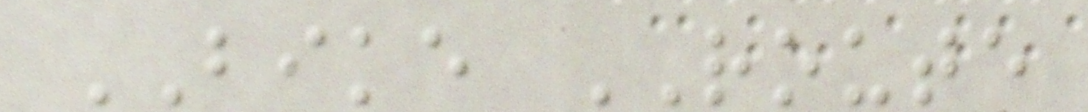BIKE ROUTE
